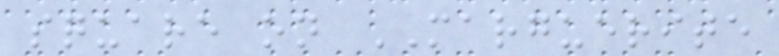square on MARGUERITE
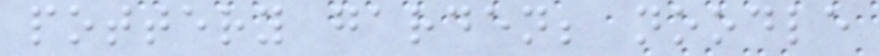pottery garden; noodle
